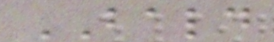BALD
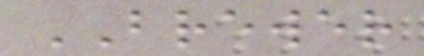BREWER
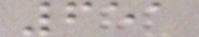651
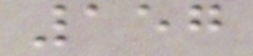157
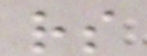rs
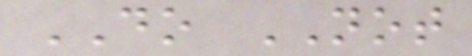DO NOT
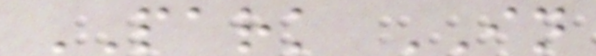PARK IN
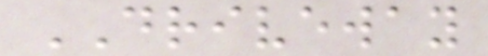DRIVEWAY
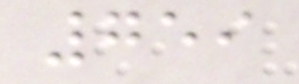759
